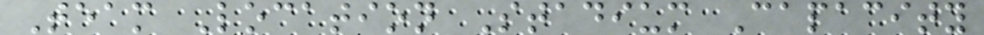Team Location Stadium Capacity
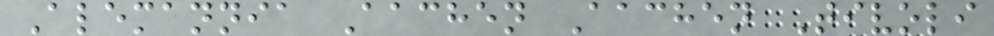Alemannia Aachen Aachen Tivoli
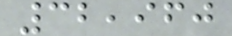32,960
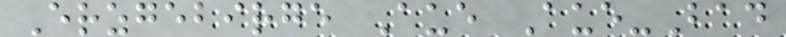Erzgebirge Aue Aue-Bad
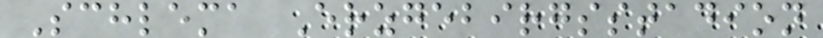Schlema Erzgebirgsstadion
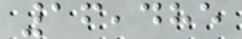16,485
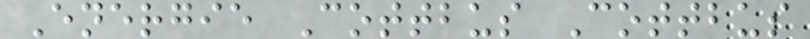Energie Cottbus Cottbus
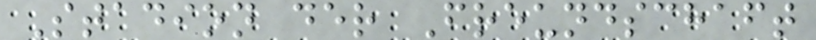Stadion der Freundschaft
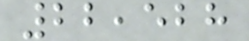22,528
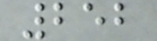252
